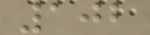102
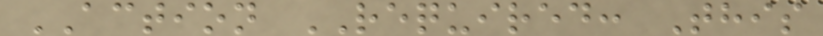ACTION REQUIRED: This
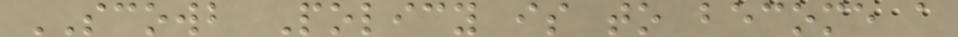SCOWB Policy is to become a
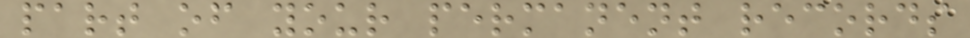part of your permanent records
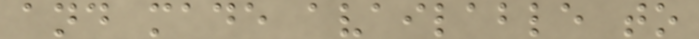and made available to
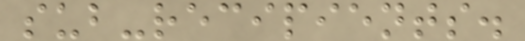sub-recipients.
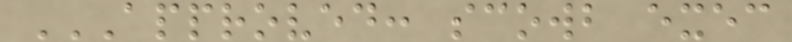APPROVED: SCOWB EXEC
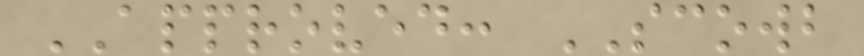APPROVED: SCOWB
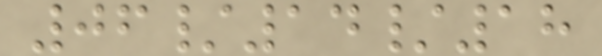06/14/18
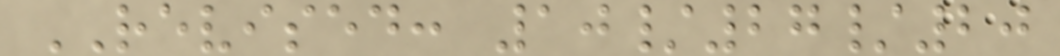REVISED: 10/27/20
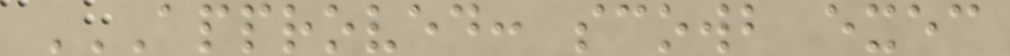APPROVED: SCOWB EXEC
